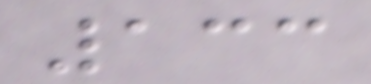133
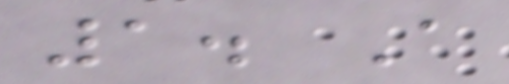1. A
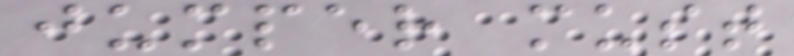jumper must
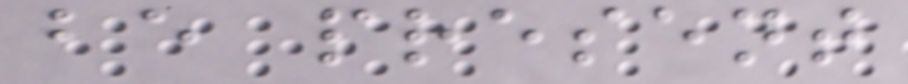be present
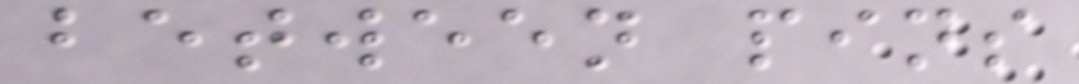between pins
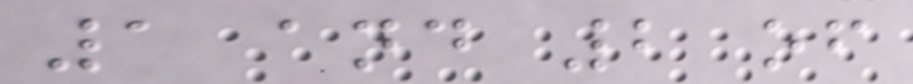1 and 2 of
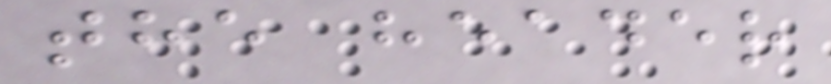the header
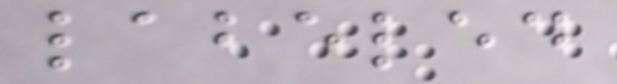labeled
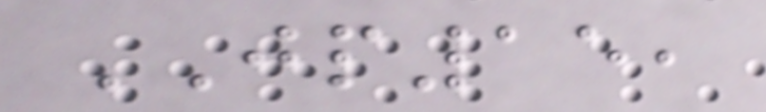JP15,
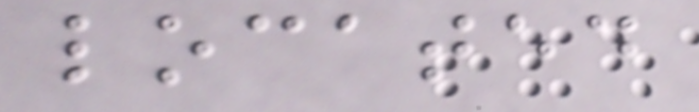located
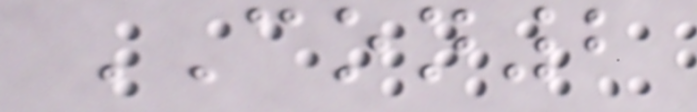CON2
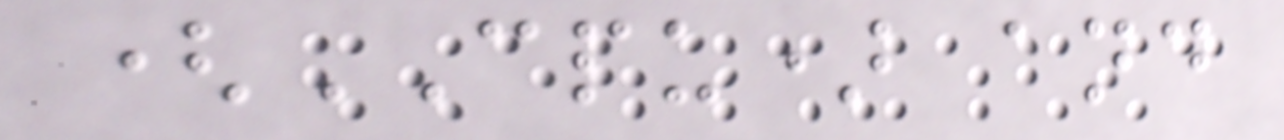(CPU) and
